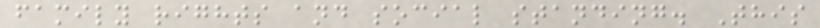family rights and social standing. This
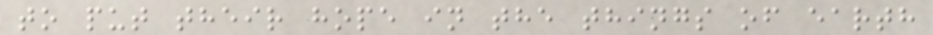to put their hope in the things of earth
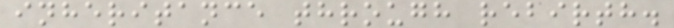inheritance through rebirth.
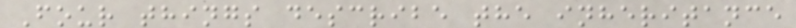Four things describe the inheritance
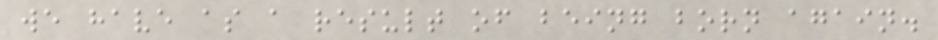we have as a result of being born again.
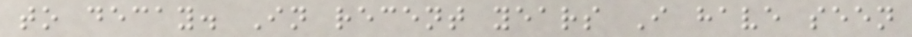to decay. In recent years I have seen
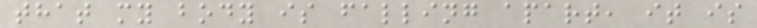that my body is falling apart, it is
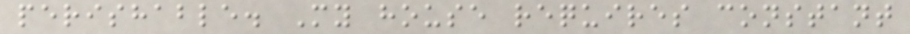perishable. My house requires constant
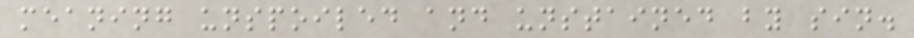meaning unspoiled and unstained by sin.
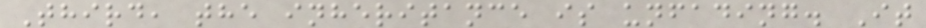Third, the inheritance is unfading. It
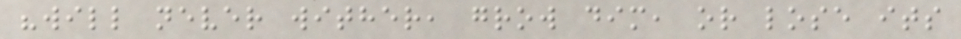"will never wither, grow dim, or lose its
